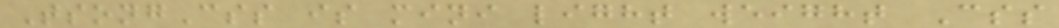TsongCss is mini light weight Css
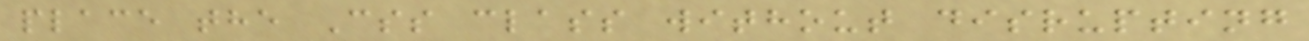place the Css class without disrupting
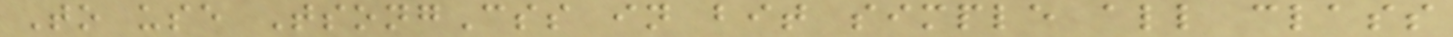To use TsongCss in bit simple all class
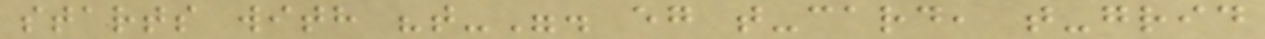starts with "t-". eg t-card, t-grid
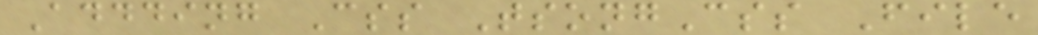Addding Css TsongCss File
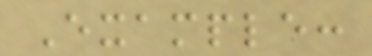Example:
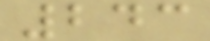243
